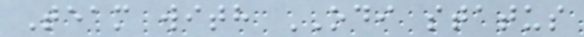Team with ODI status
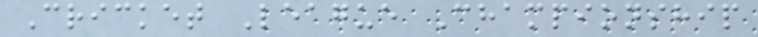Cricket League Championship
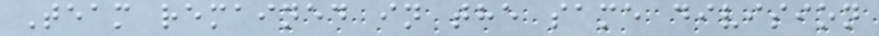Team remained in the same division
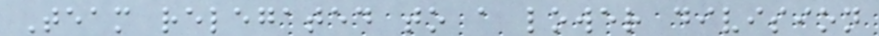Team relegated to a lower division
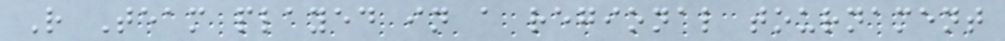R Team played in a regional tournament
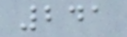241
